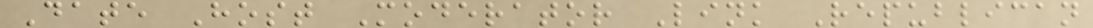Date Host Moderator Link Republican
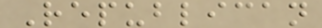Republican
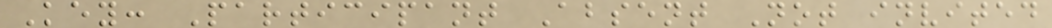Key: Participant Absent Not invited
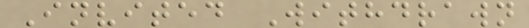Invited Withdrawn
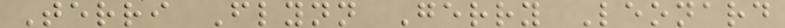Terri Flynn Gerry Leonard
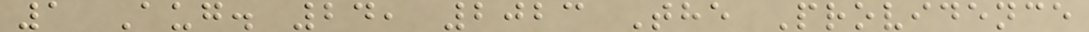1 Aug. 24, 2023 The Providence
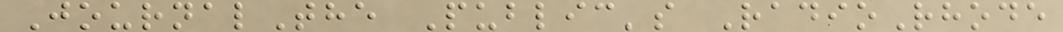JournalThe Public's RadioRhode
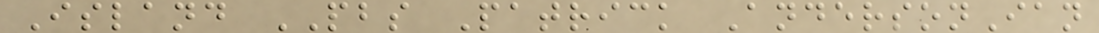Island PBS Patrick AndersonIan
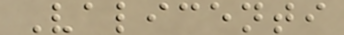Valicenti
